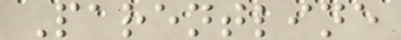Parentline
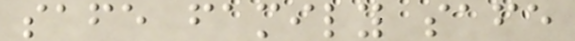safe family safe
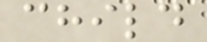child
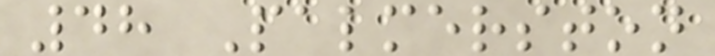48 Palmerston
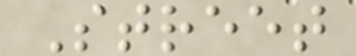Street
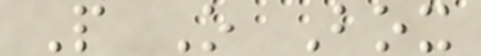P O Box
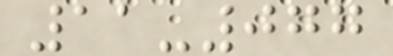11-077
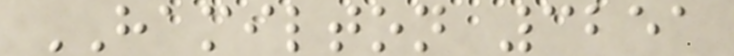HAMILTON 3251
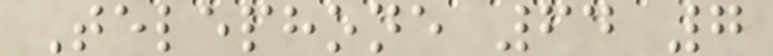Telephone 64 7
